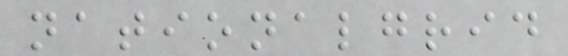nationalgrid
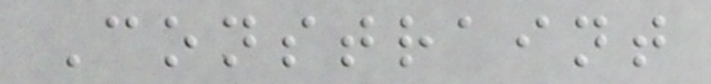Constraint
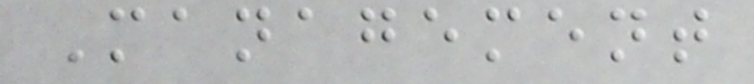Management
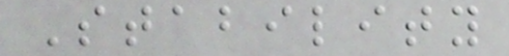Stability
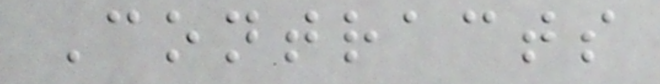Contracts
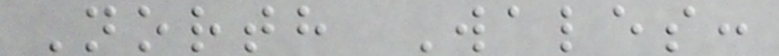North Wales:
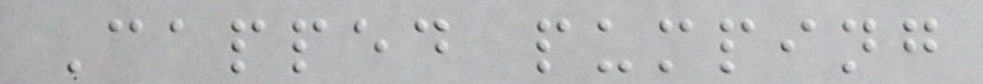Capped pumping
